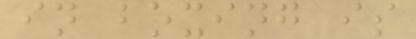in boxing is
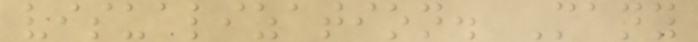visualization. Many
